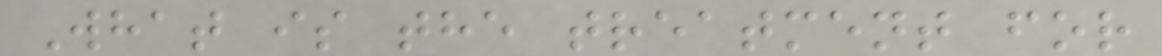What is the treatment for
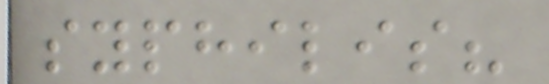syphilis?
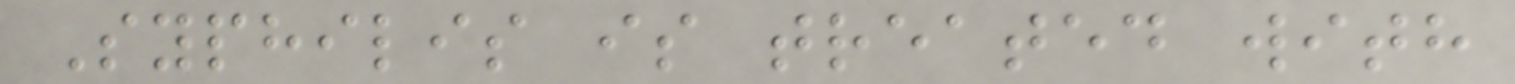Syphilis is treated with
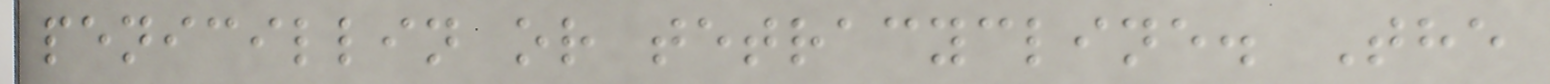penicillin or tetracycline. The
